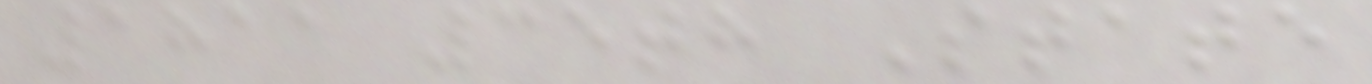1811 35th State
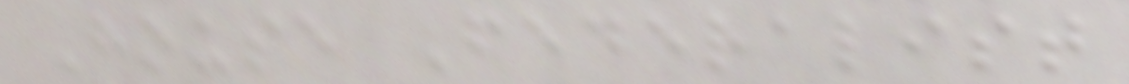House Federalist
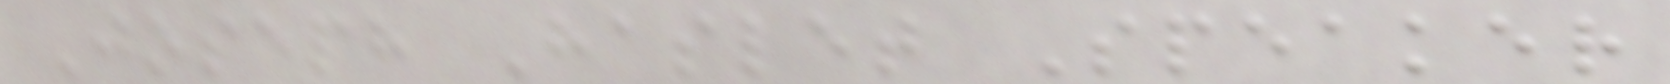Joseph Haslet Speaker
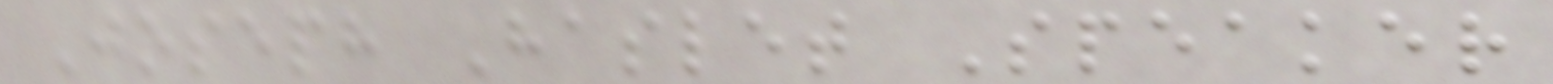Joseph Haslet Speaker
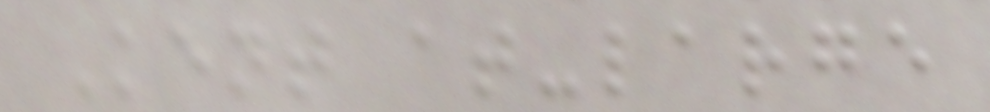Kent at-large
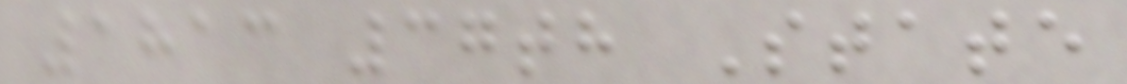1813 37th State
